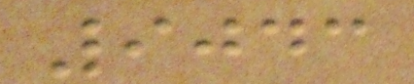9043
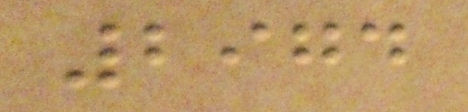2974
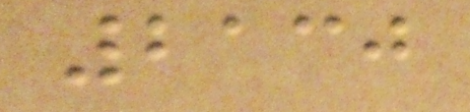2130
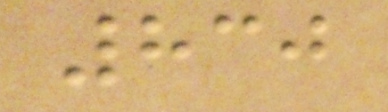830
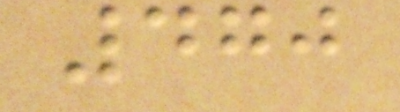470
